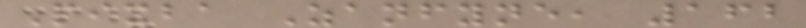Pixba Zanfyne, 162
